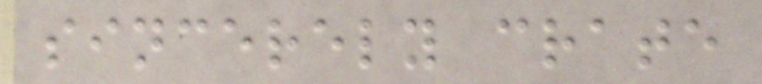sincerely crate
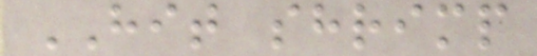HIT shrimp
